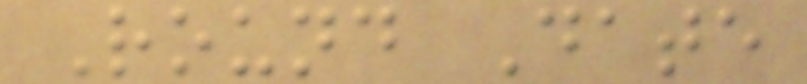Round Date
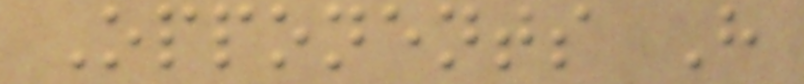Opponents H
